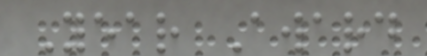Year Award
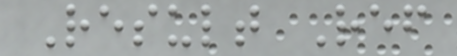Result Ref
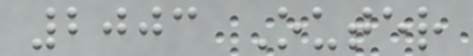2003 Outer
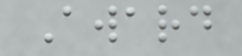Award
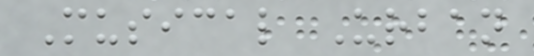Musical Urban
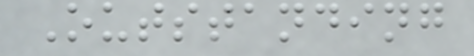Outstanding
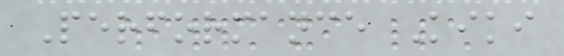Performance Kiki
